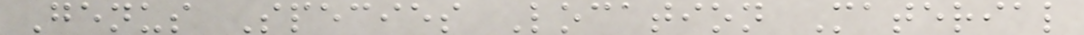Genus Species Location Material
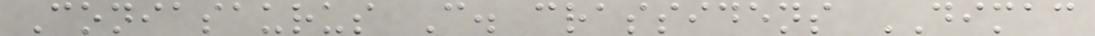Coniasaurus C. crassidens DIMAC
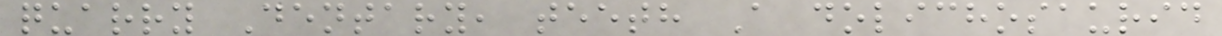quarry Dentary, teeth A dolichosaurid
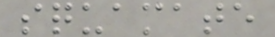squamate
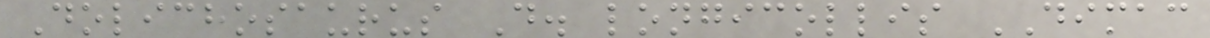Dolichosaurus D. longicollis DIMAC
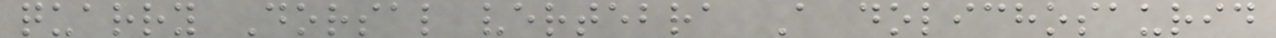quarry Dorsal vertebra A dolichosaurid
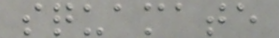squamate
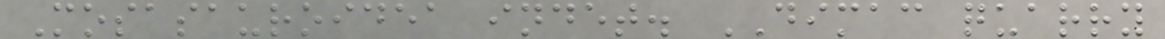Mosasauroidea indet. DIMAC quarry
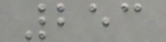253
